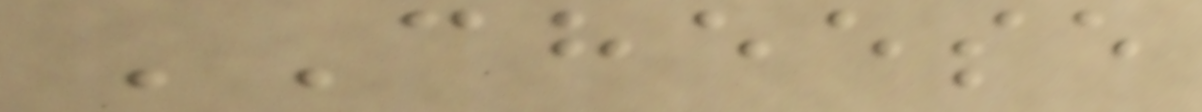CHEESE
